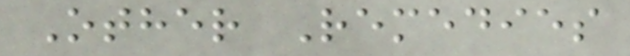Other Remedies
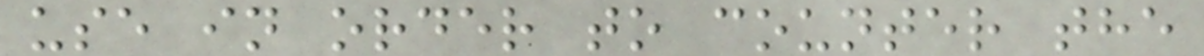use in order to counter the
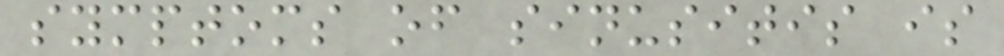symptoms of sinusitis is
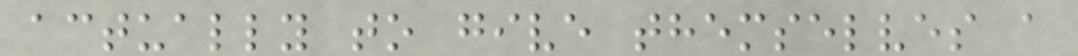actually to give themselves a
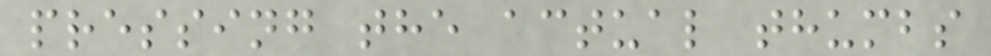pressing the actual thumbs
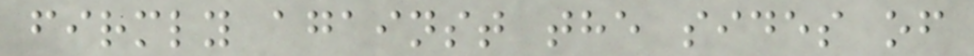firmly against the sides of
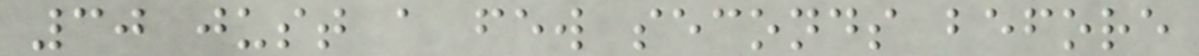30 just a few seconds before
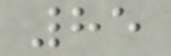85
